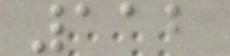112
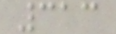313
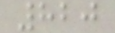820
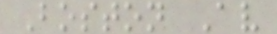Boston Av
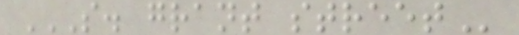S. GRANT STREET
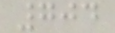704
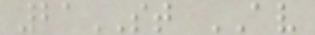21ST AV
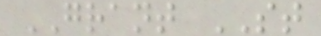GRANT ST
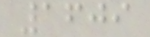1609
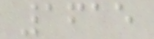1615
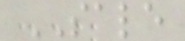SALE
